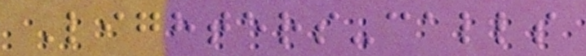Lighters-calls
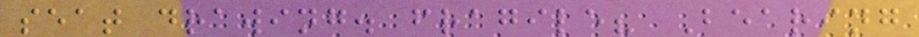seat drawing. fragile? Bearing
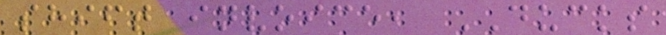shift invoice, DUCKS
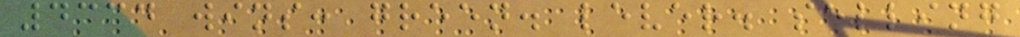4334 wins: green. lever. selling
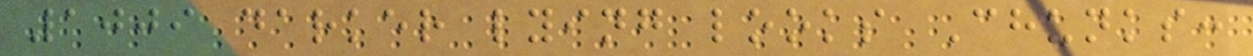1009 darker lying looks Chunks:
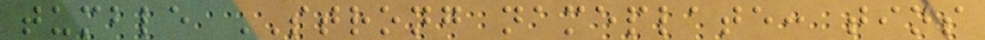tumble STRONG nameplate: tins
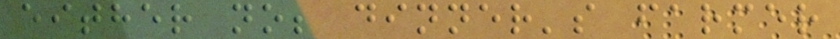either no; dinner's farmer
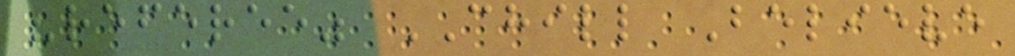"referee" CHILL Believe
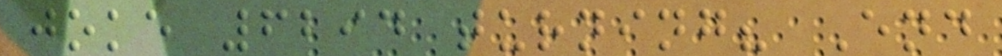joke 6294 turning? End
